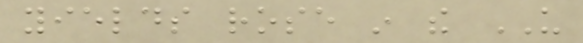yields rose in the US
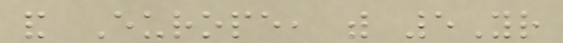and Europe, with 5Yr
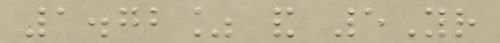1.72% and 5Yr
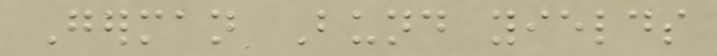German Bund yields
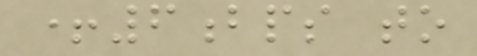+6bps to
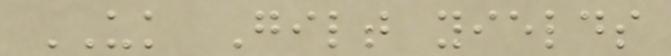UK Gilt yields
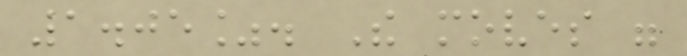1.05%. The moves were
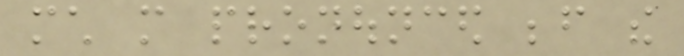much more pronounced before the
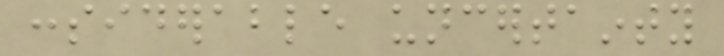considerable uncertainty
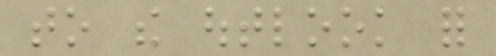to the outlook for
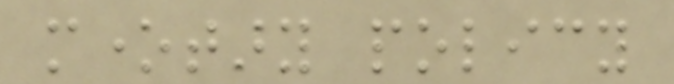monetary policy
